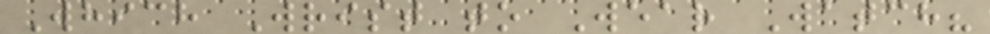Which Wrist to Wear Watch?
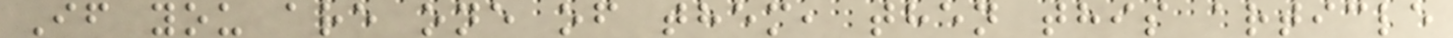If you are one of them, then this article
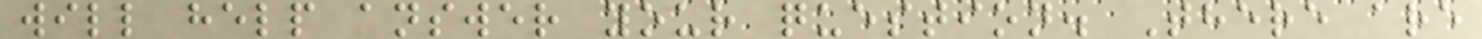will help answer your question. There are
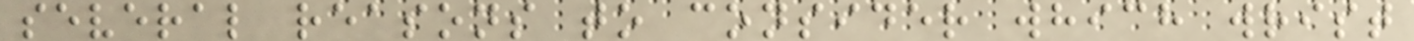several reasons to consider which wrist
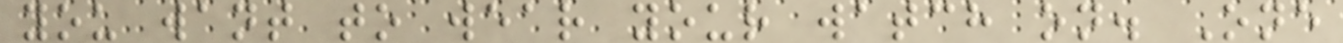you want to wear your watch on. One
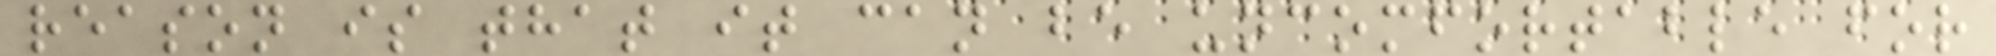reason is that it can be uncomfortable for
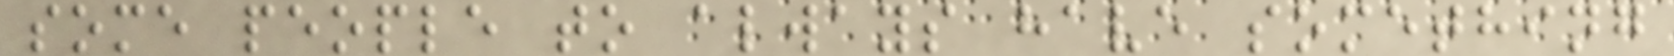some people to always have something
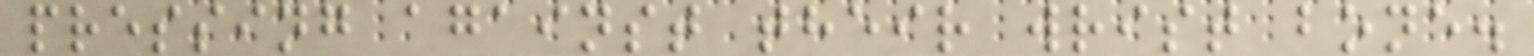pressing against their wrist bone.
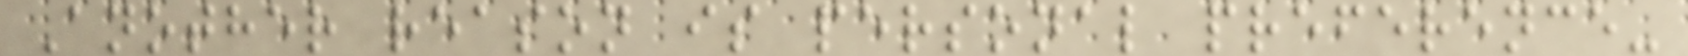Another reason is personal preference-
